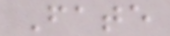Fate
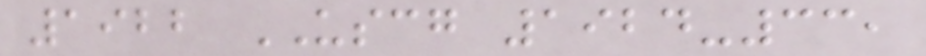1922 USCG 1924-33,
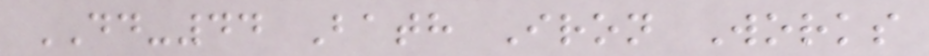DD-44 Bath Iron Works
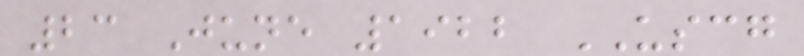23 June 1922 USCG
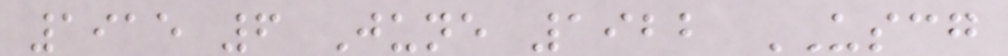1915 6 June 1922 USCG
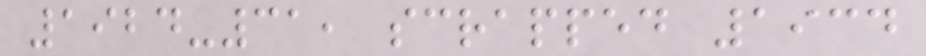1924-31, scrapped 1934
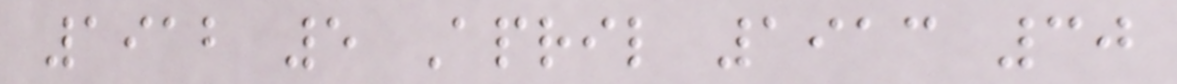1912 5 April 1913 30
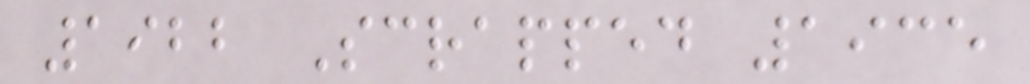1922 Scrapped 1935
